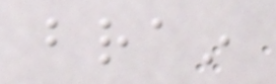brain
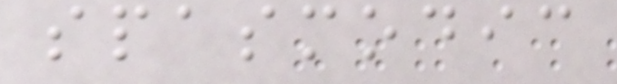spasmodic
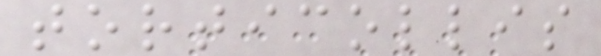torticollis
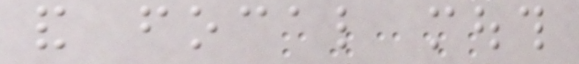and focal mouth
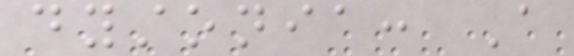dystonia: A
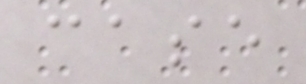case
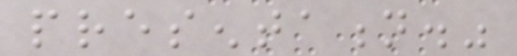presentation."
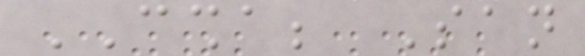CSHA; San
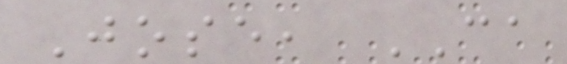Jose, CA
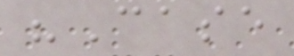"Case
